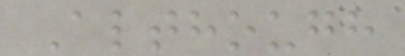Although
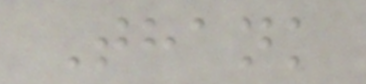Thank
